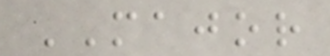MAJOR
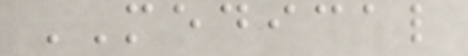MEDICAL
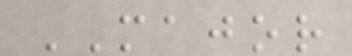MAJOR
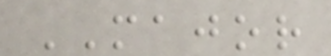MAJOR
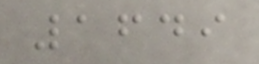1649
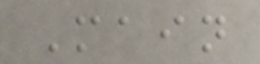Main
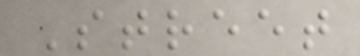Street
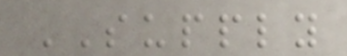SUPPLY
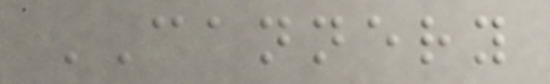CANNERY
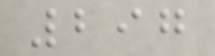297
